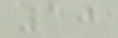10
